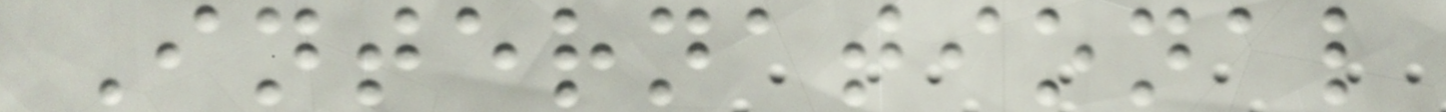International
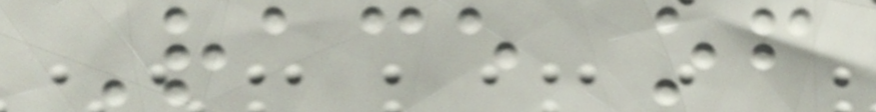Race of
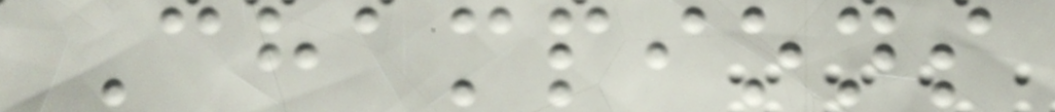Champions
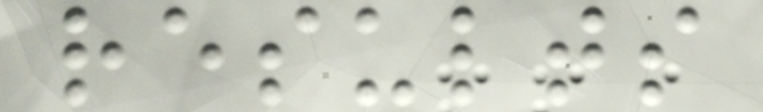results
